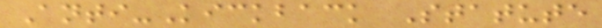Anti-Kickback Statute
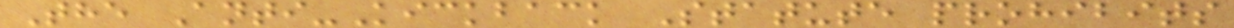The Anti-Kickback Statute prohibits
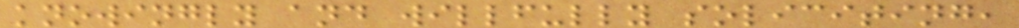knowingly and willfully soliciting,
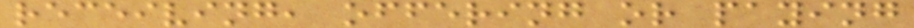receiving, offering or paying
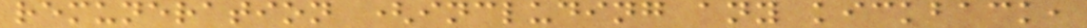remuneration (including any kickback,
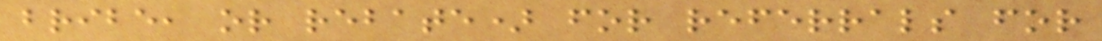bribe, or rebate) for referrals for
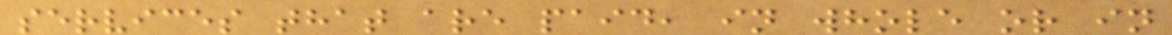services that are paid, in whole or in
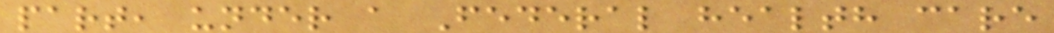part, under a Federal health care
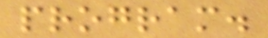program.
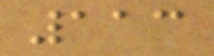113
